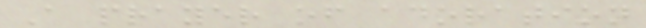A prayer of adoration
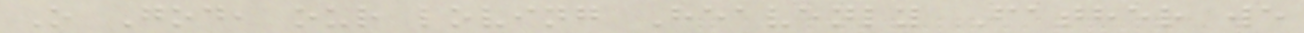O God, our loving Heavenly Father we
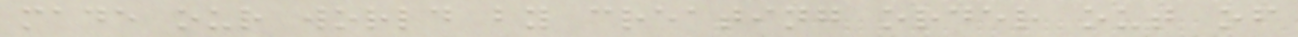made our world by creating order out of
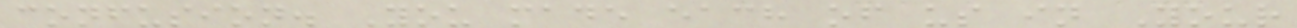confusion. You made each of us in Your
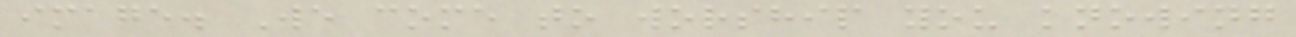image. We come to worship you knowing
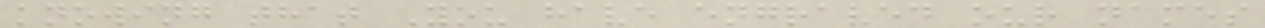knowing that You have engraved our names
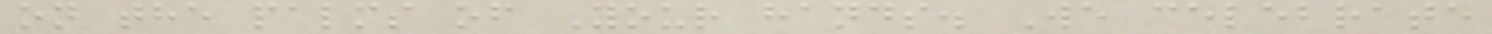on the palms of Your hands. We celebrate
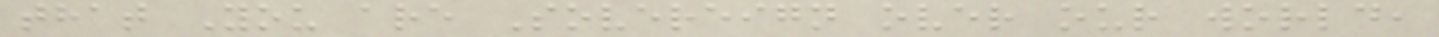that You are Sovereign over our world,
